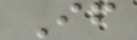If
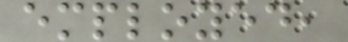employed,
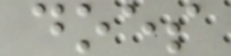does
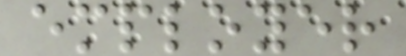employer
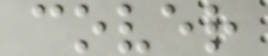cover
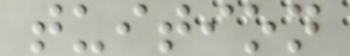tuition
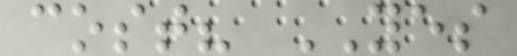cost? YES
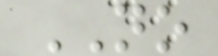NO
